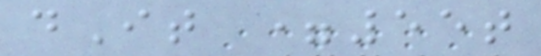dIt =55t
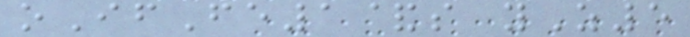oIfFe1&s yZ5
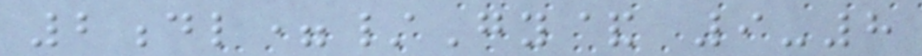2dl=/Gy& 9-8
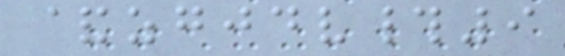&zgjdv#9
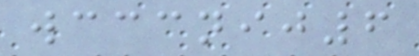wcccnij6
